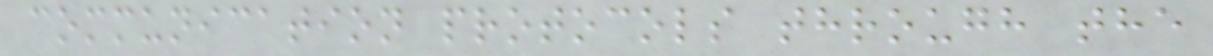communication protocols through the
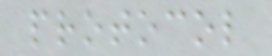protocol
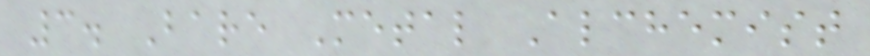3. Bare Metal Alchemist
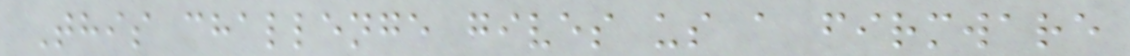This challenge gives us a firmware
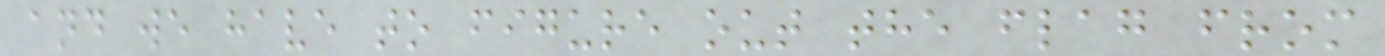and we have to figure out the flag from
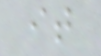it
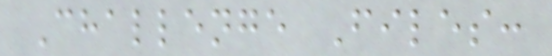Challenge Files:
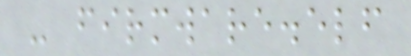- firmware.elf
